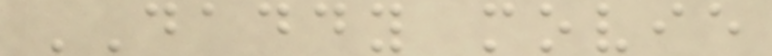DADDY movie
